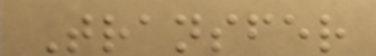Transfer
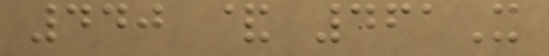440 & 461X
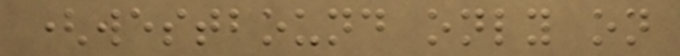(westbound only on
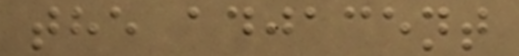the adjacent
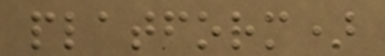platform)
